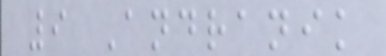9 Andranik
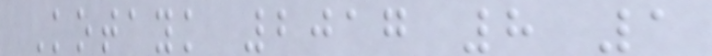Kotayk 2017 8 1
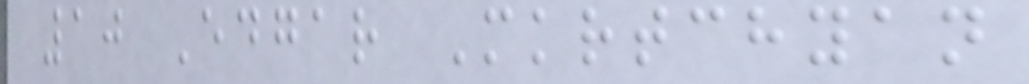10 Edgar Mkrtchyan
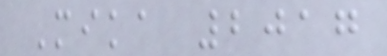Mika 2017
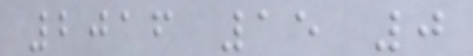2016 15 0
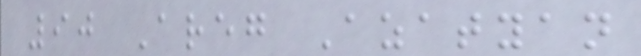90 Areg Azatyan
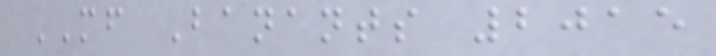MF Banants 2015
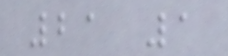21 1
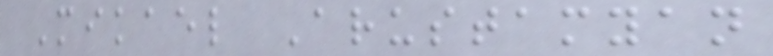Mikael Arustamyan
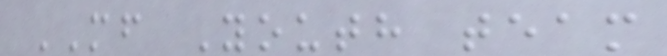MF Youth team
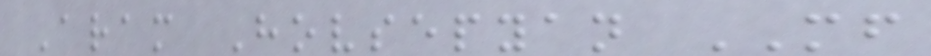Aram Hovsepyan MF
